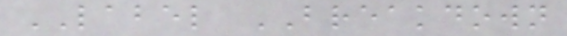LABEL BREAKDOWN
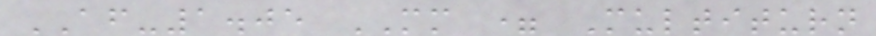AF-1.05 MM = Multiturn
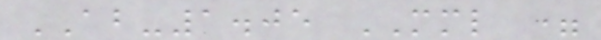AB-1.05 MML =
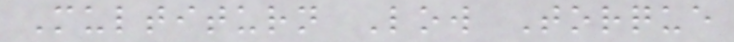Multiturn Low Torque
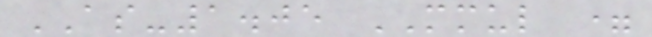AS-1.05 MMUL =
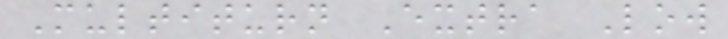Multiturn Extra Low
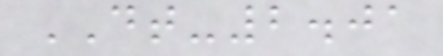DT-2.01
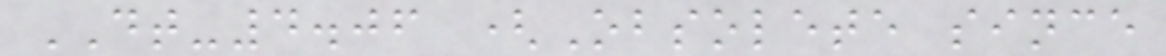DT-4.06 (Obsolete since
